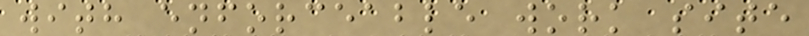with enforceable work site
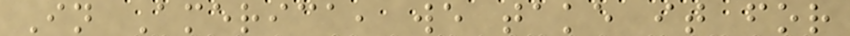In America, we take it for
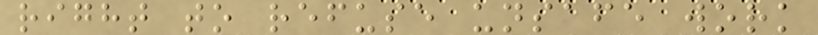right to refuse unsafe work
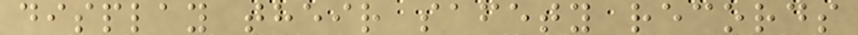display their safety records
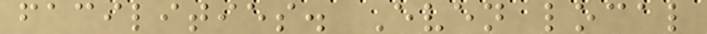facilities. Even local
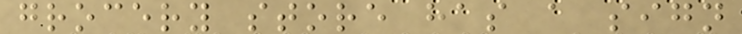grocery store has a sign
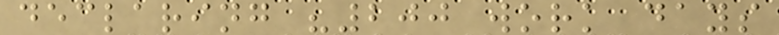declaring "200 work days
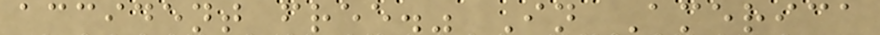accident free." In America
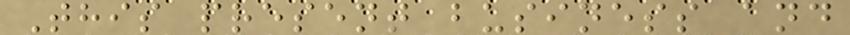This present business and
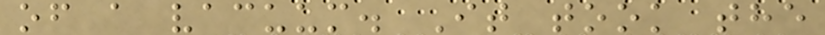of a vacuum. It took the
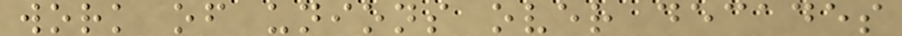work of unions over decades
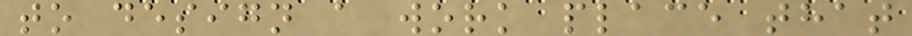to design a work place that
